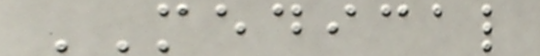MEDICAL
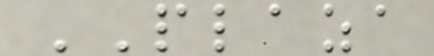PLAZA
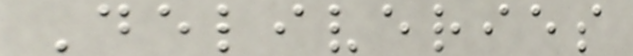Deliveries
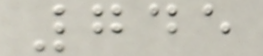745
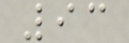93
